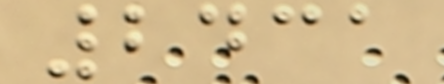2431
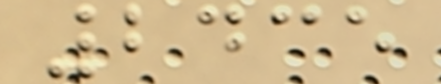2435
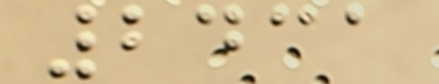2431
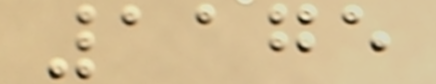1175
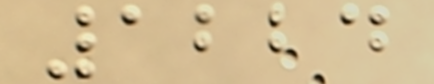1224
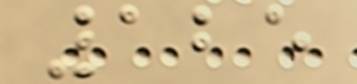125
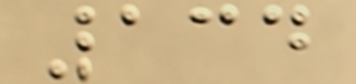134
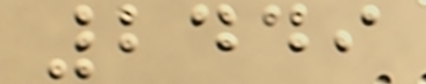2449
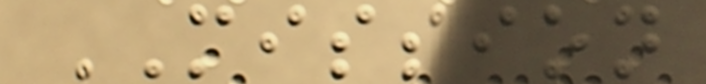MISSION
